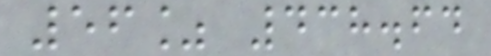56% 438.64
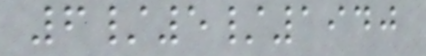6/5/1940
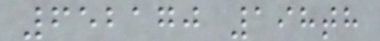652170 198th
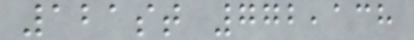121st 772,138
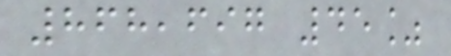868,697 45%
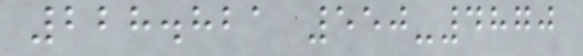228.821 550-4870
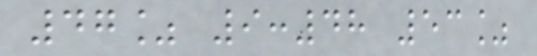47% 9:48 53%
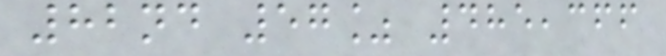82nd 57% 485,366
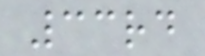33rd
